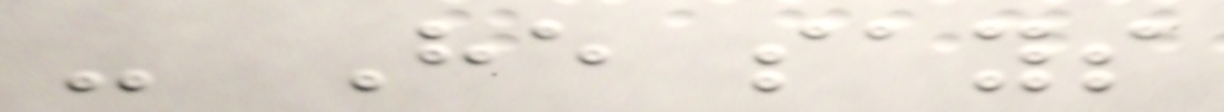- He says
